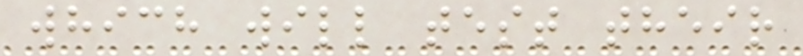which will test their
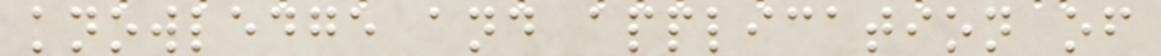knowledge and application of
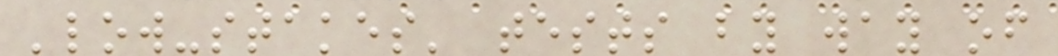'low-stakes' tests by way of
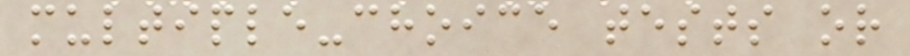multiple-choice tests or
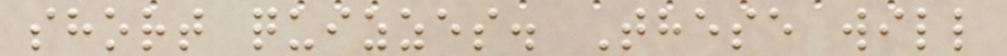short quizzes. These will
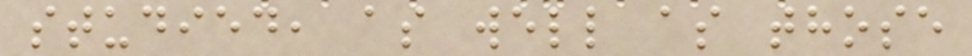studied, as well as those
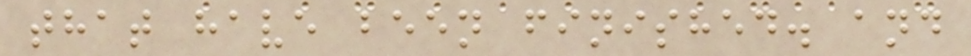that have been finished. and
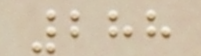288
